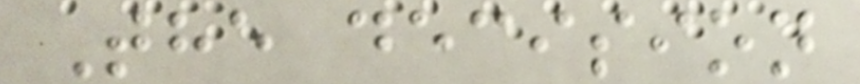The decision
